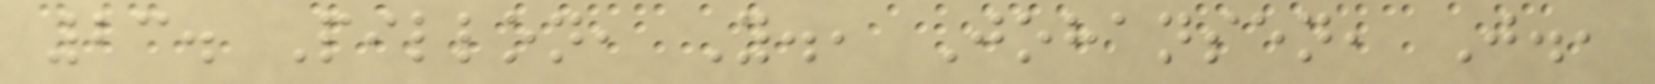23. Pillon, Y., Johansen, J.,
